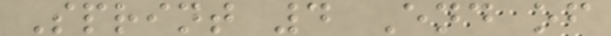Sprint 4 End of
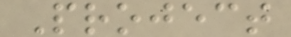Project
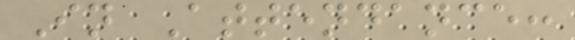In Attendance:
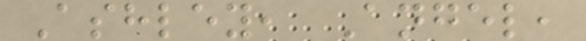Ashley, Angel,
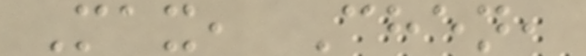Max, Chen,
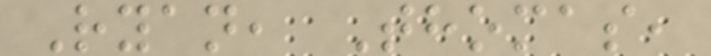Ryan, Thomas,
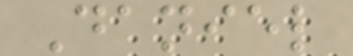Daniel
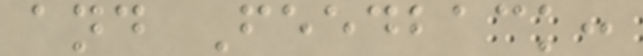and Feedback:
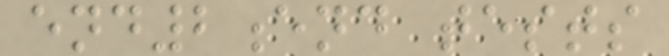end2end tests
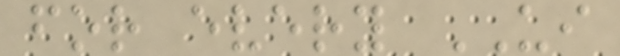for every UI
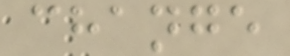change
